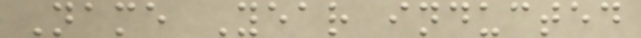Name Year inducted
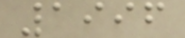1996
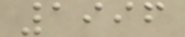1996
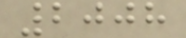2008
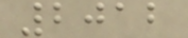2012
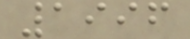1996
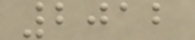2012
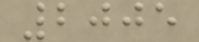2005
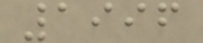1996
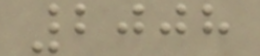2008
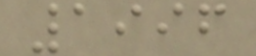1996
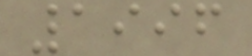1996
